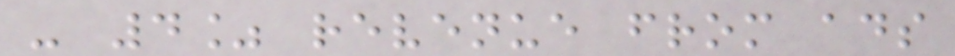- 4% revenue from ads
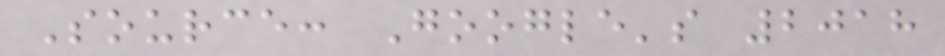Source: Google's 2018
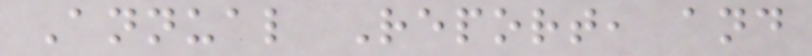Annual Report, and
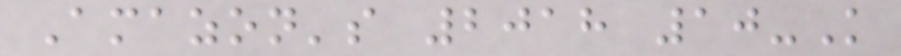Amazon's 2018 10-K
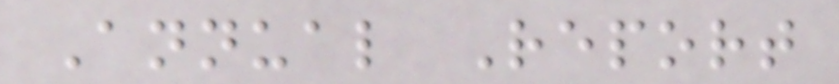Annual Report
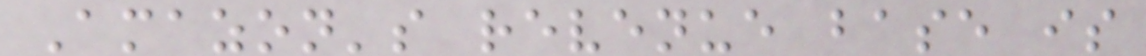Amazon's revenue base is
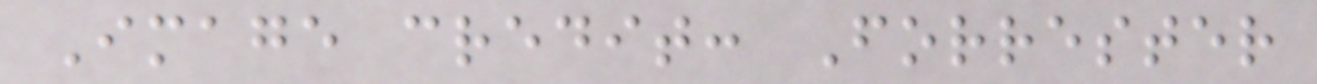Image credit: Forrester
